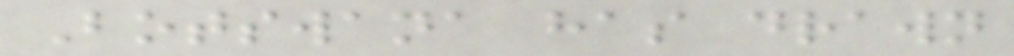Botswana has drawn
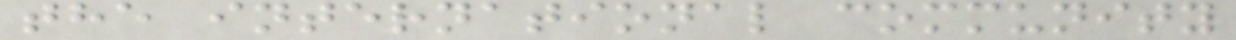the international community
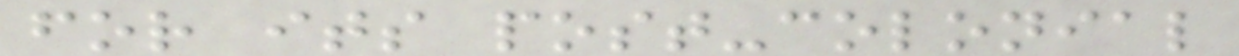for its post-colonial
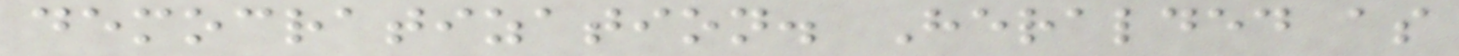democratization. Heralded as
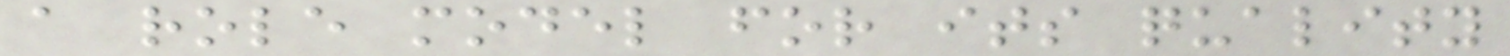a role model for its quality
